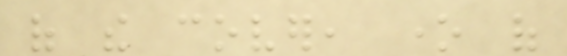of the cover, one of
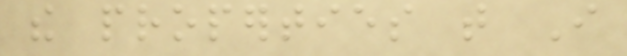the properties that I
